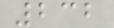232
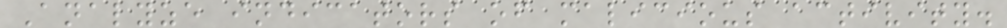Analyze indicators of malicious activity.
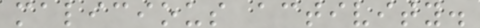malicious activity.
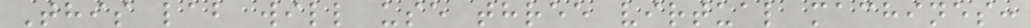This lab will use three virtual machines:
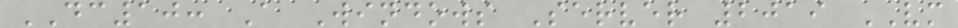DC10: A Windows Server 2019 VM
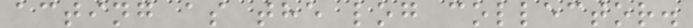acting as the log collector.
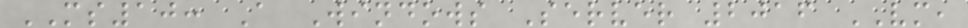MS10: A Windows Server 2016 VM,
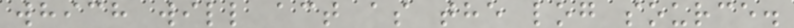which will act as the log source.
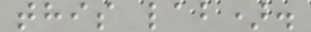this lab).
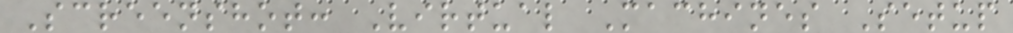Screenshot: Virtual Machines Setup
